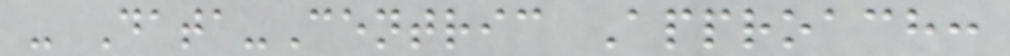- Data-Centric Approach:
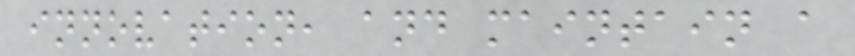innovation, and maintain a
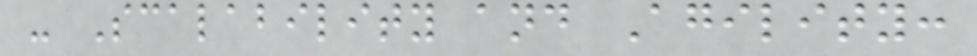- Scalability and Agility:
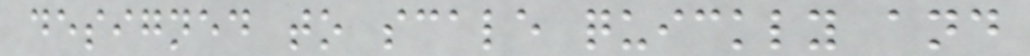designed to scale quickly and
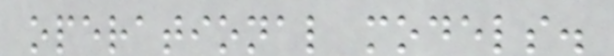operational models.
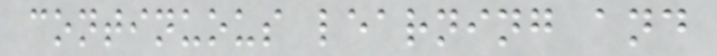continuous learning and
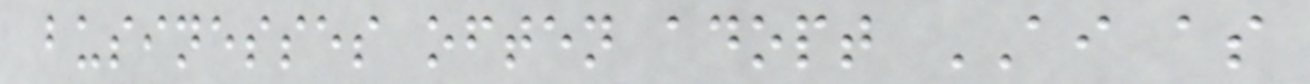businesses often adopt AI as
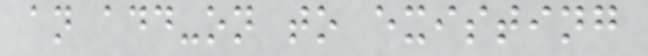an add-on to existing
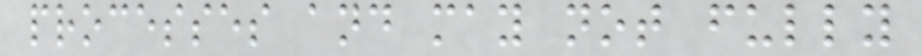processes and may not fully
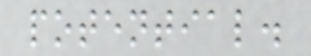potential.
